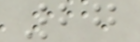27
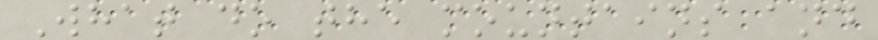What do the mountains and
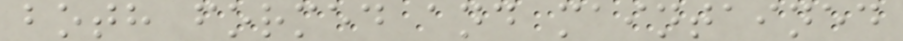both formed and maintained
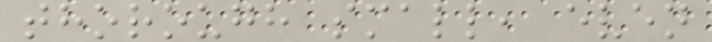thorough small, even
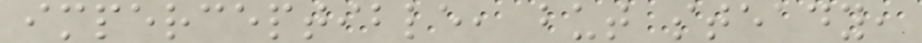imperceptible, but steady,
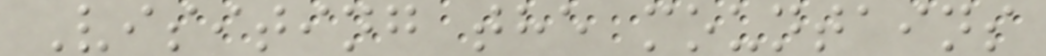Visiting the mountains
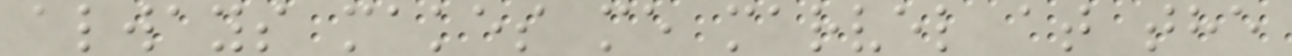always makes me marvel at the
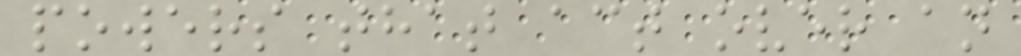powers that act over an
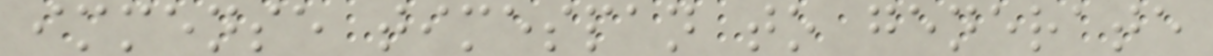immense timespan to generate
